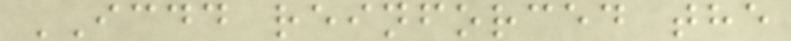ICDD reinforced the
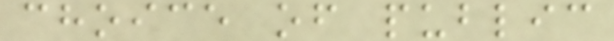choice of public
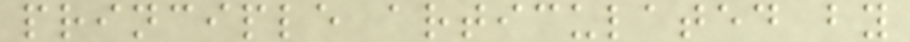principle articulated by
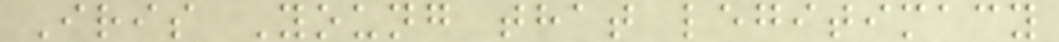Iris Young that legitimacy
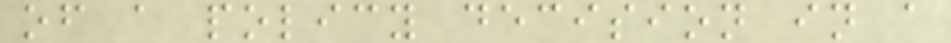of a policy decision in a
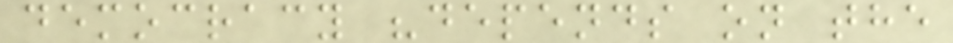democracy "depends on the
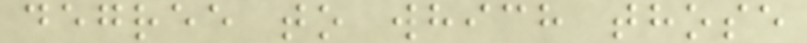degree to which those
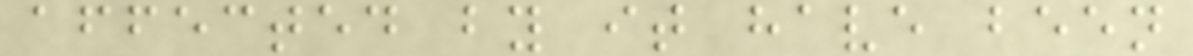affected by it have been
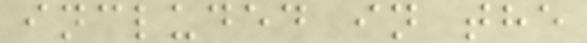included in the
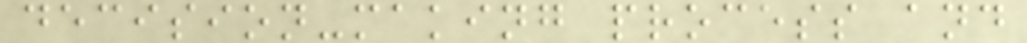decision-making process and
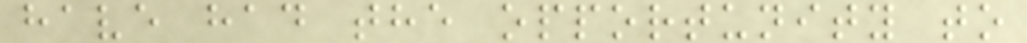have had the opportunity to
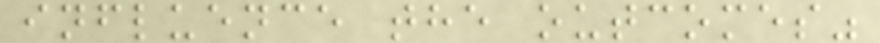influence the outcomes"
